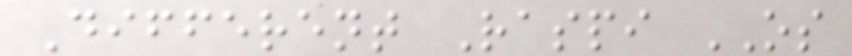Different Raspi OS
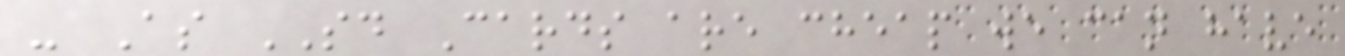- As SD Cards are cheap we can have
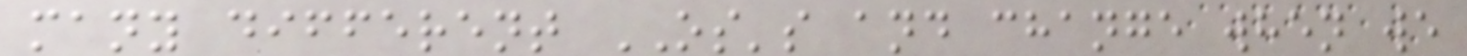many different OS's and change when we
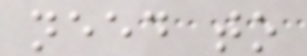need to
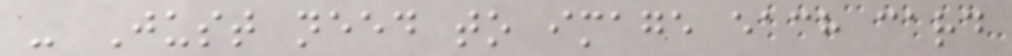- Just need to image each card
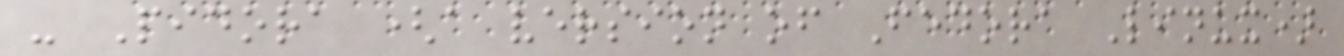- Pidora (a version of Fedora Linux)
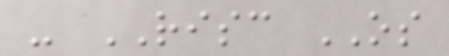- RISC OS
